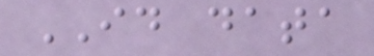ID data
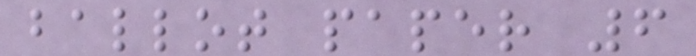ballot paper 6
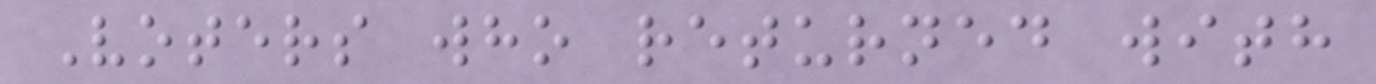Voters who returned with
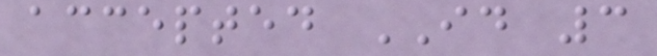accepted ID 3
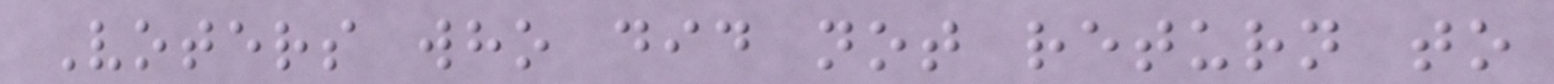Voters who did not return to
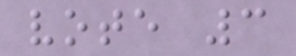vote 3
